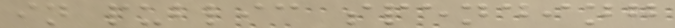in public spending
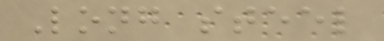Long steel
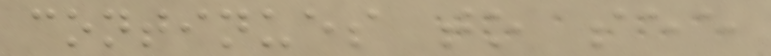continues to see
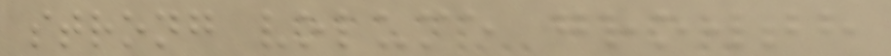strong volume growth
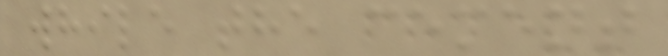while the cement
